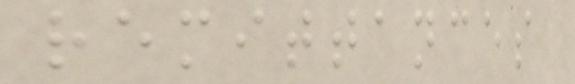remittances
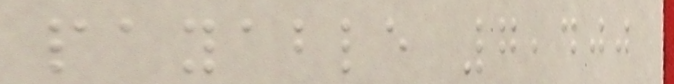payable 7,400
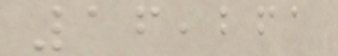16,261
